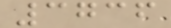3736
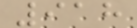918
